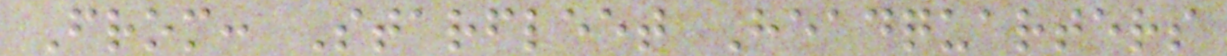From: Starfleet Headquarters
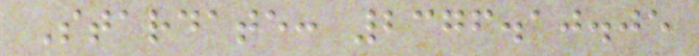Stardate: 2376.10.05
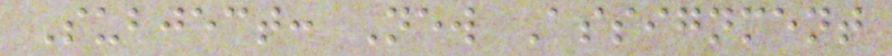Subject: New Assignment
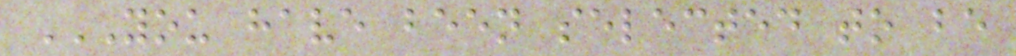YOU HAVE BEEN SELECTED TO BE
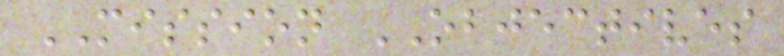MISSION OBJECTIVES
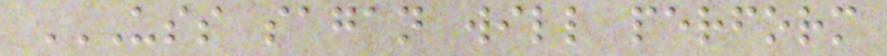USS SAGAN WILL PERFORM
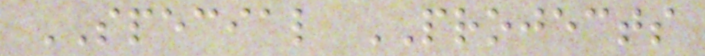SPECIAL PROJECTS
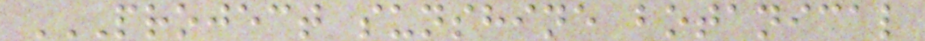PROJECT SUNSHINE BOTANICAL
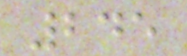245
